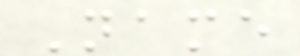Name
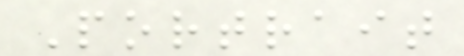Portrait
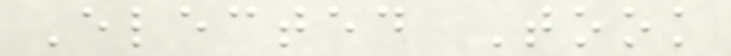Elected Took
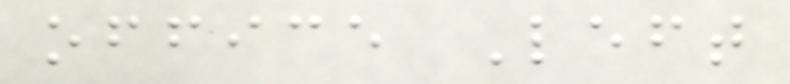office Left
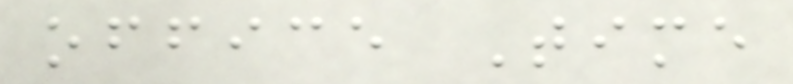office Time
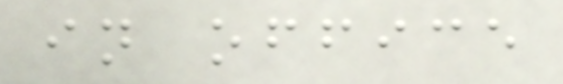in office
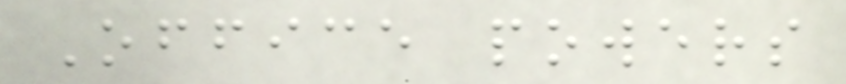Office powers
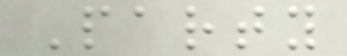Party
